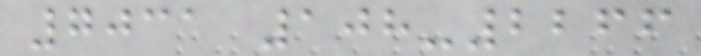7031 108-2266
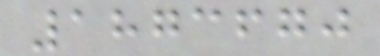1873670
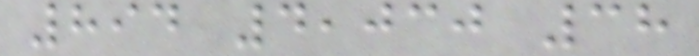894 4,030 38
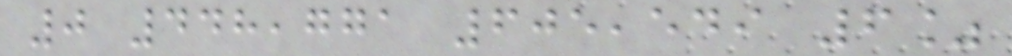0 448,771 605,549 6%
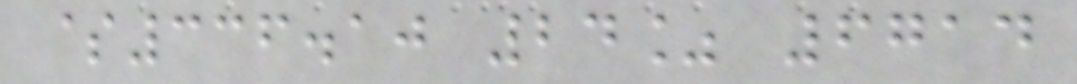$336.10 24% 6714
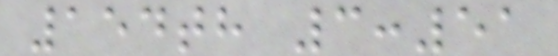154th 3:51
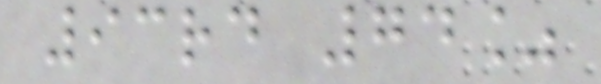93rd 74%
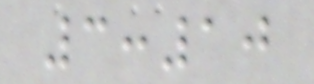3:10
